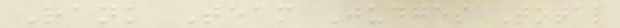Rank Team Judges Total
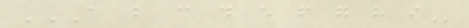A B C D E F G H I
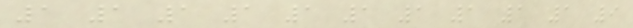1 1 1 1 1 1 1 1 1 1 9
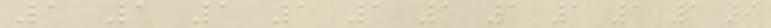1 1 1 1 1 1 1 1 1 1 9
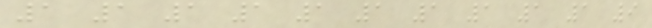1 1 1 1 1 1 1 1 1 1 9
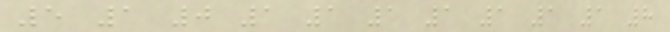5 1 0 1 1 1 1 1 1 1 8
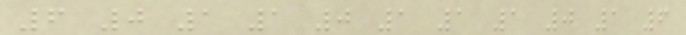6 0 1 1 0 1 1 1 0 1 6
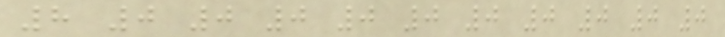8 0 0 0 0 0 0 0 0 0 0
